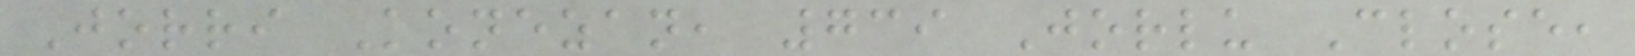Jorri Konezan, 739 Jorlu Close,
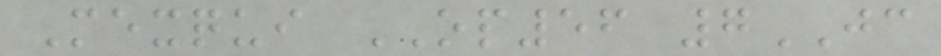Mexqui OP56 7JC
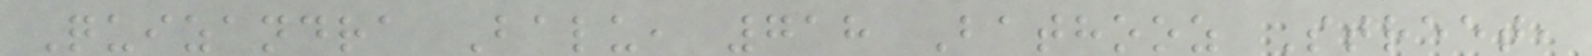Quizandra Balu, 718 Bathooz Street,
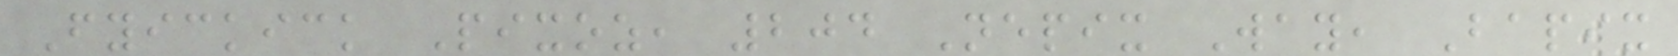Fyickick Pixoz, 204 Nepix Way, Bapix
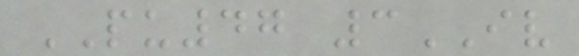PU47 3IV
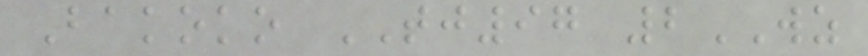Bakoko TJ97 2WZ
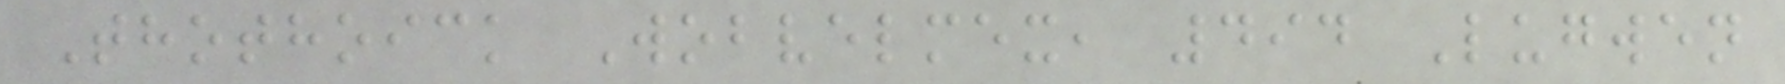Thothoick Wobvelmex, 494 Lugwen
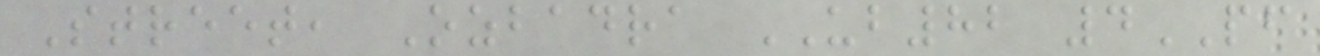Street, Ozbadra UB82 4PF
